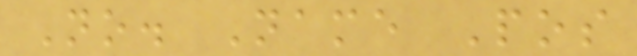No. Name Pos
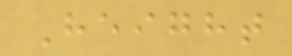Height
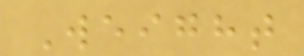Weight
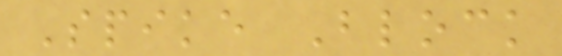Spike Block
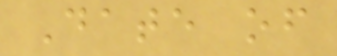Date of
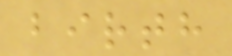birth
